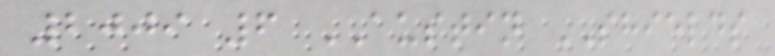2009 6 AUSTIN SHIELDS
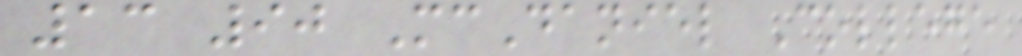13 90 McDaniel College
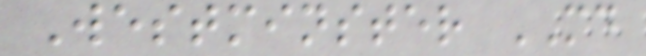Westminster MD
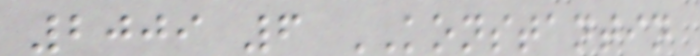2009 6 KONSTANTIN
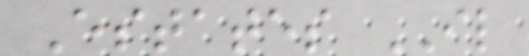Estates IL
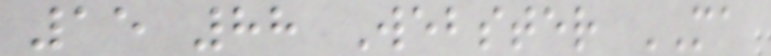15 88 Webster MA
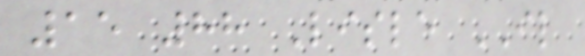15 88 Lisle IL
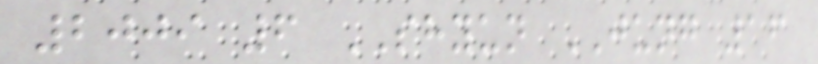2009 6 SHYUN JUNG 16
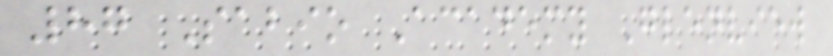87 Sabio Academy Glenview
